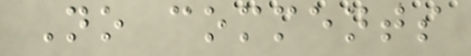No comments
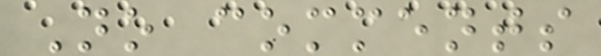No comments
